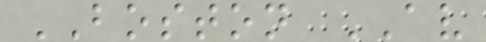BOSTON AV
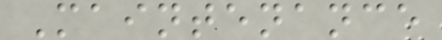Maintenance
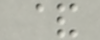&
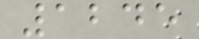1245
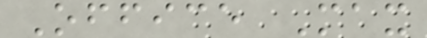Office Max
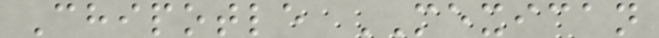Chipotle MEXICAN
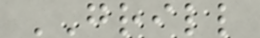GRILL
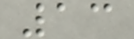13
